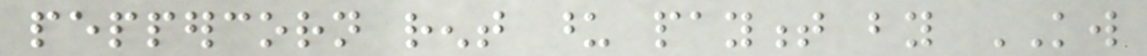peppercorn rent upon payment by KW
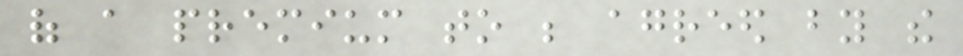of a premium to be agreed by the
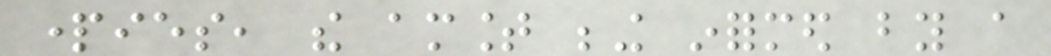parties, the amount being informed by a
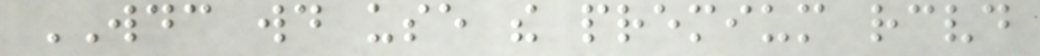WDC would use the premium received
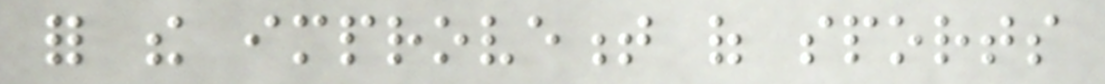for the improvement of sports
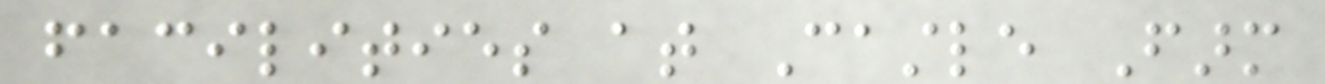facilities at Castle Farm
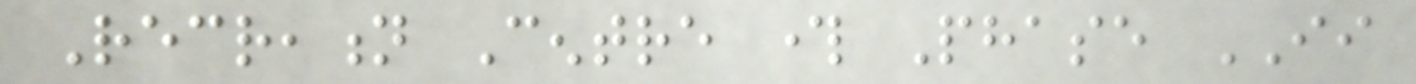Recreation Centre through Phase II
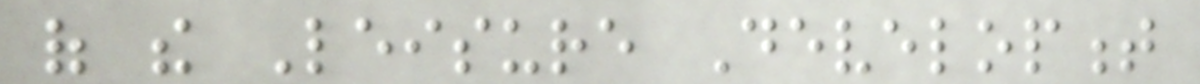of the Leisure Development
